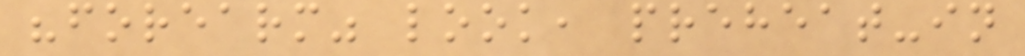"forearm" look, preheat-in
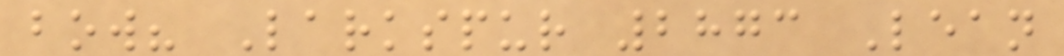bow? Larkspur 2873 Lean
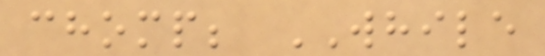chomp; WHILE
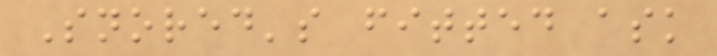Snored's fitted ask
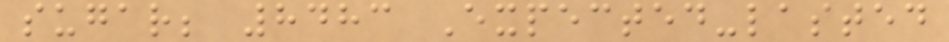sugar; 8483 Expected-lasted
